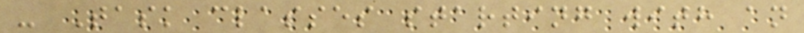- Task classes starting with an
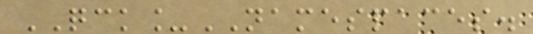QCK_NAMESPACES.
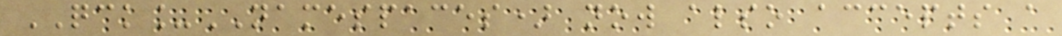QCK_NAMESPACES) now also accepts a
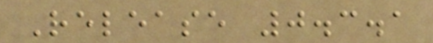Release 0.3.1
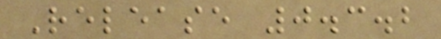Release 0.3.2
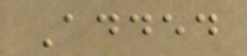Added
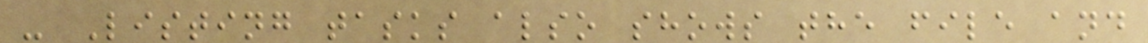- Listing tasks also shows the file and
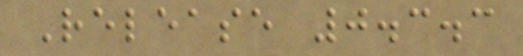Release 0.3.3
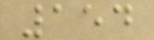154
